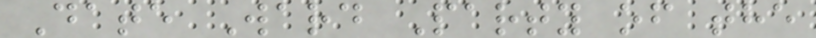Date Ward Party of the
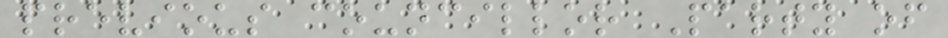previous councillor Party of
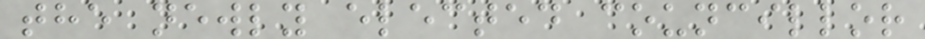the newly elected councillor
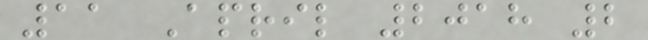11 April 2018 2
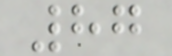87
